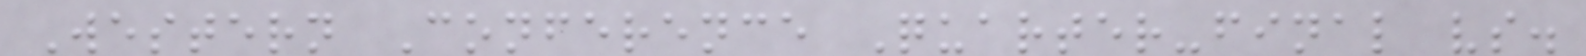Western Conference Quarter-final vs.
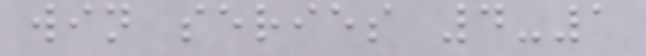win series 4-1
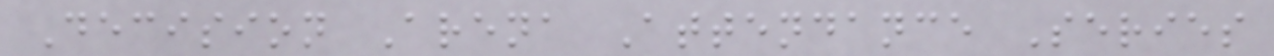Decision Arena Attendance Series
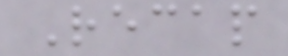Recap
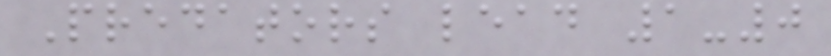Predators lead 1-0
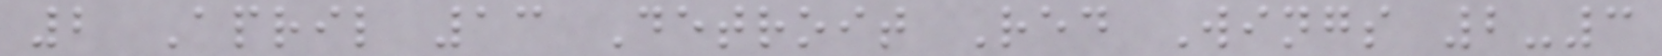2 April 13 Detroit Red Wings 2-3
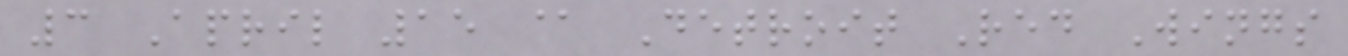3 April 15 @ Detroit Red Wings
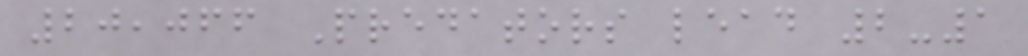20,066 Predators lead 2-1
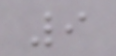9
